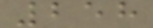258
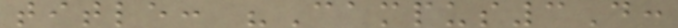title: "Campus3D:
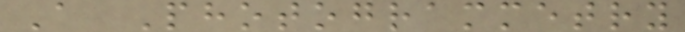A Photogrammetry
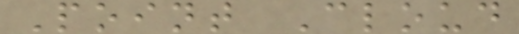Point Cloud
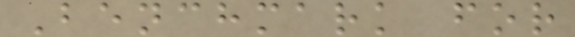Benchmark for
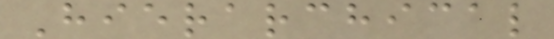Hierarchical
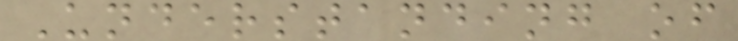Understanding of
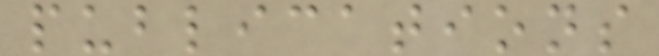publications
